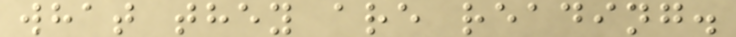what they are reading.
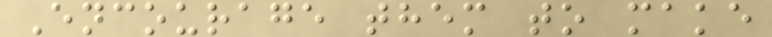Encourage them to make
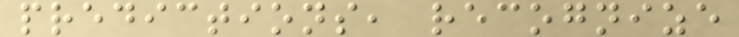predictions, recognize
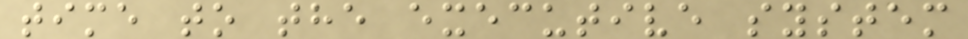time to the executive system
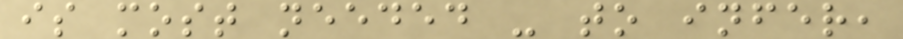is most needed - to infer,
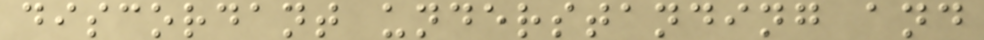discordant understanding and
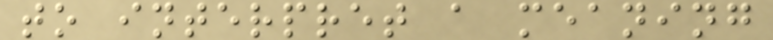to interpret a meaning
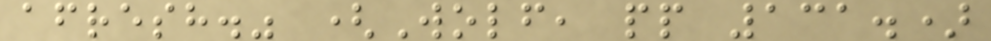afresh." (Wolf, pp 131.)
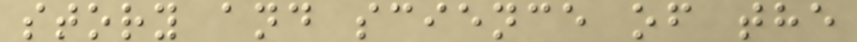story and science of the
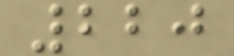220
